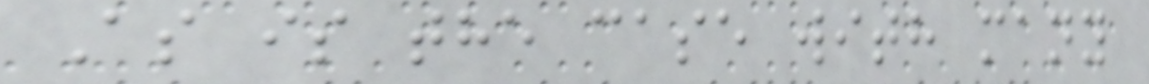As is the case with many
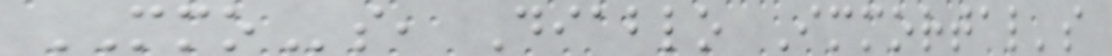MMOs, Diablo Immortal's
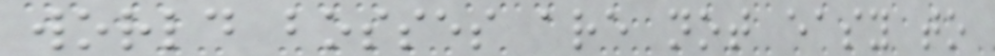world bosses are not easy to
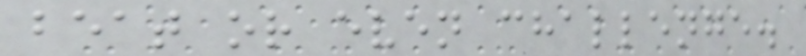beat or even challenge.
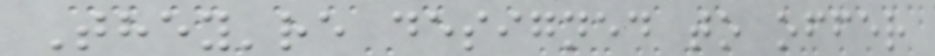They're designed to offer
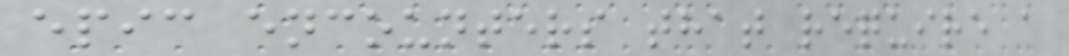epic encounters that require a
